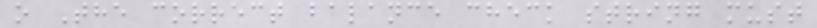o The correct balance check string must
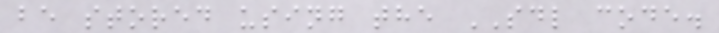be stored using the SDL code.
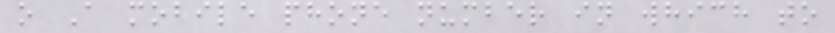o A mobile phone number in which to
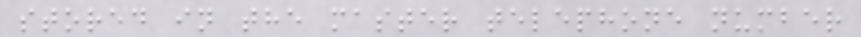stored in the master telephone number
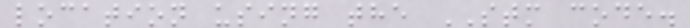location using the STM code.
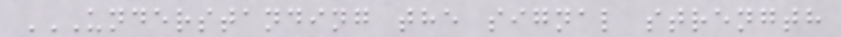UNDERSTANDING THE SIGNAL STRENGTH
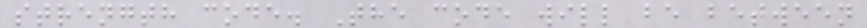strength code. The code will be between
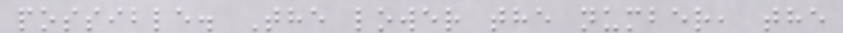possible. The lower the number, the
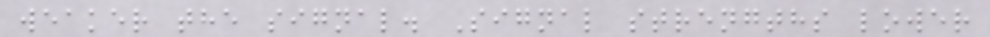weaker the signal. Signal strengths lower
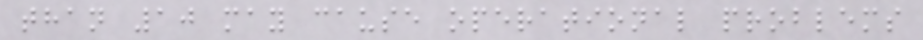than 10 may cause operational problems
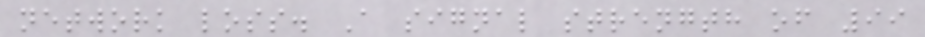network loss. A signal strength of 99
